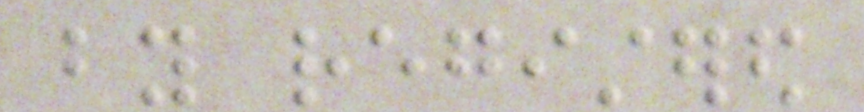by registered
